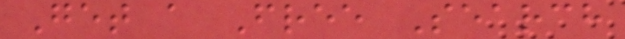Get a Free Search
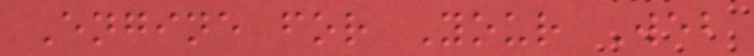Engine for Your Web
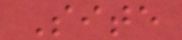Site
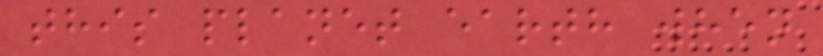this planet earth when
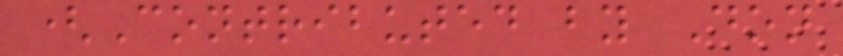(Contributed by Don
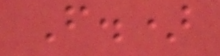F.)
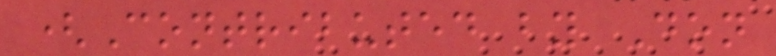(Contributed by Don
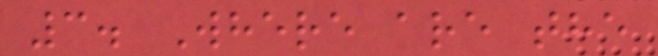3. Where are the
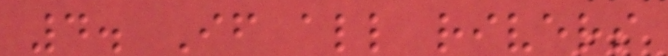4. If all rivers
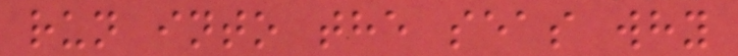run into the seas why
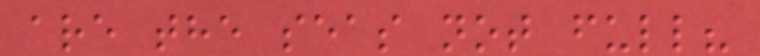are the seas not full?
